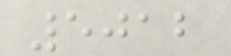5012
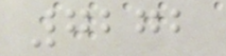7272
